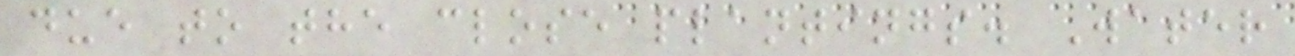due to the close plantings. Water
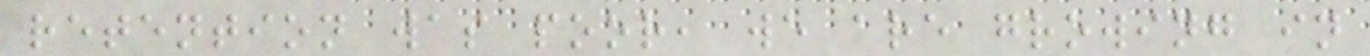retention was poor, we are growing in
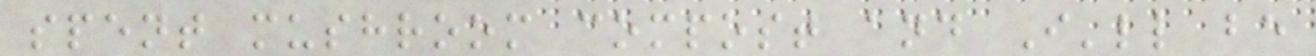spent mushroom compost and I'll be
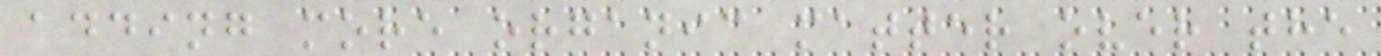adding more organic matter over the
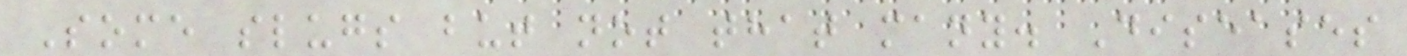Some slugs but not that many. Diseases
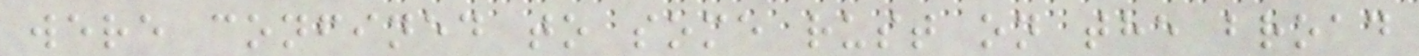were confined to some rust on the broad
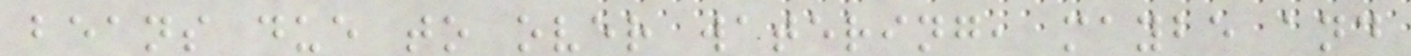beans due to over watering, maybe and
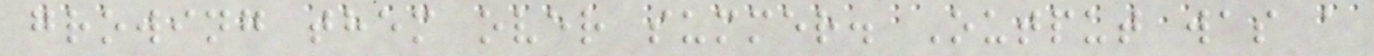growing them over summer. Output was a
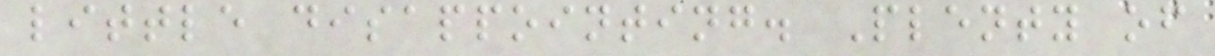little disappointing. Plenty of
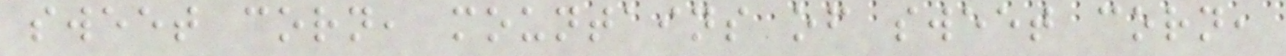sweet corn, mountains of sweet corn,
